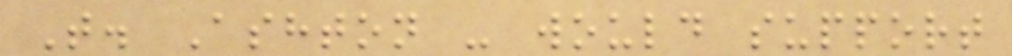T. Ashton - would support
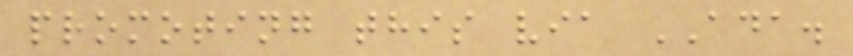promoting this via ADA.
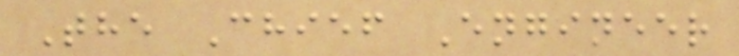The Chief Engineer
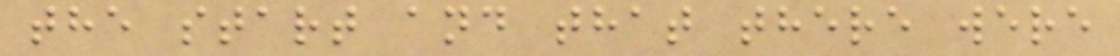the start and that there were
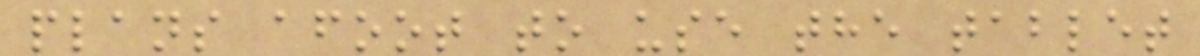plans afoot to use the tablet
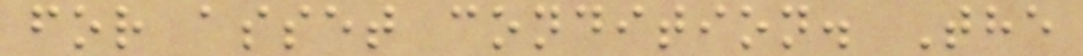for asset condition. The
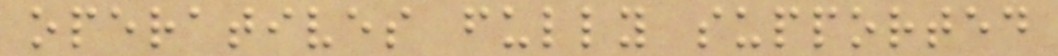operatives fully supported
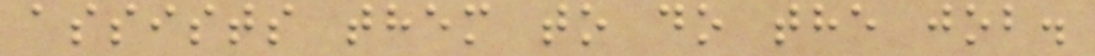assists them to do the job.
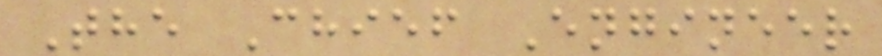The Chief Engineer
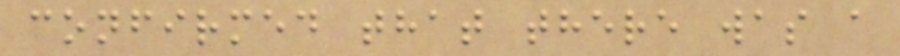confirmed that there was a
